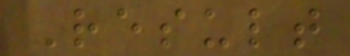Result
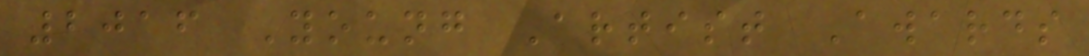2016 Young Artist Awards
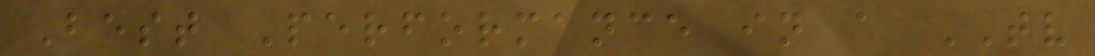Best Performance in a TV
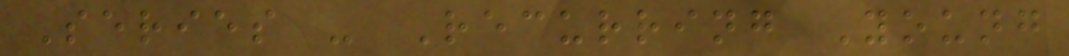Series - Recurring Young
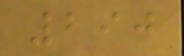290
